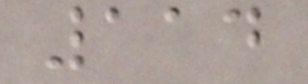114
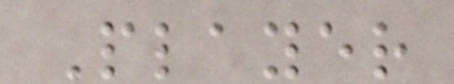Player
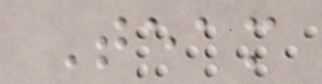Team
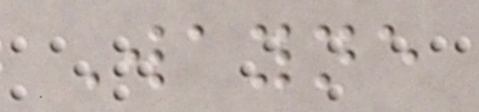Wayne
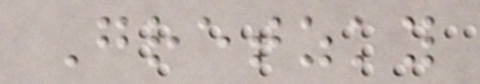Gretzky
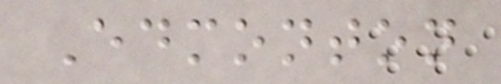Edmonton
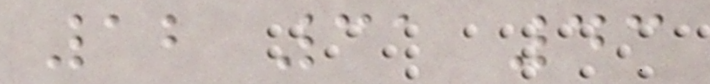12 31 43
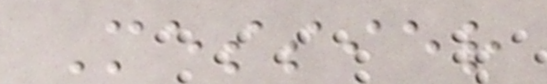Messier
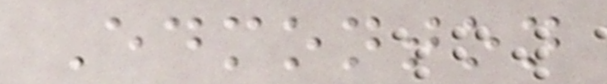Edmonton
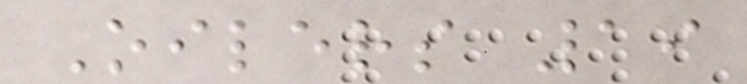Oilers 19
